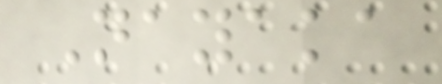Nayaka
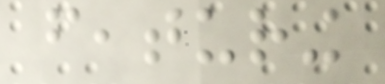featuring
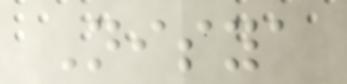Nisya
